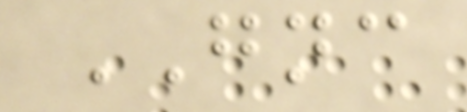GNC
